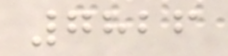7826
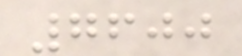7600
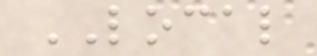LOCAL
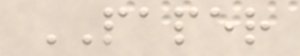PAPER
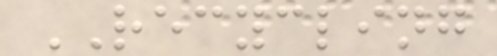RECYCLING
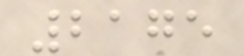2175
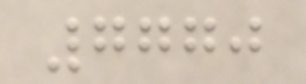7770
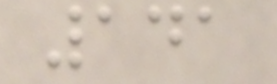141
